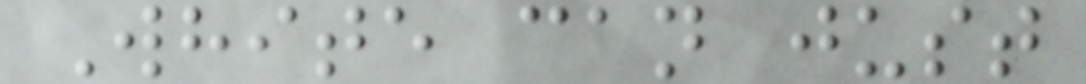White can just
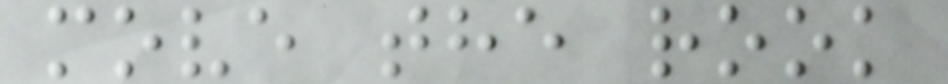move the rook
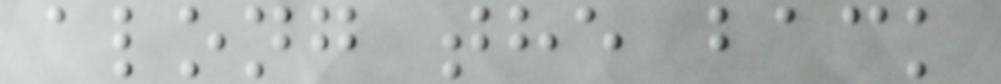along the back
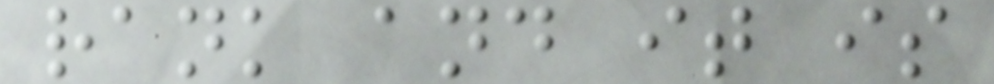rank and it is
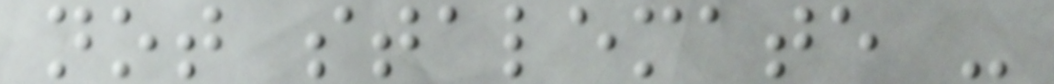not stalemate -
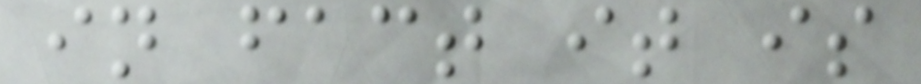in fact it is
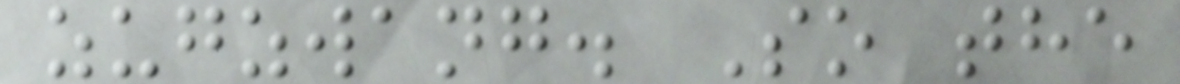zugzwang. So the
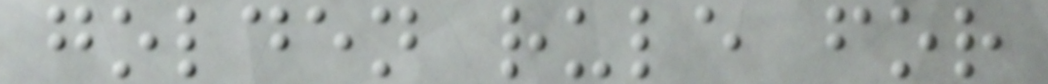golden rule for
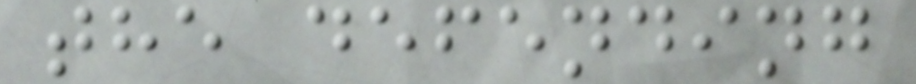the defending
